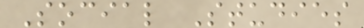Social Studies
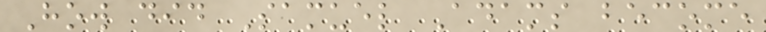How did Samuel Adams become
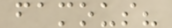famous?
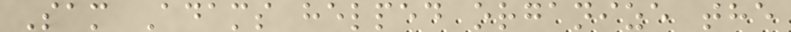Sam Adams helped organize the
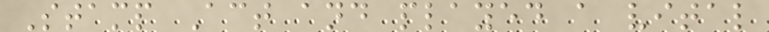Stamp Act and played a vital
